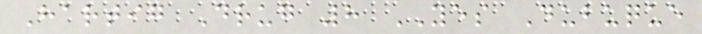Hartig Drug 8 YES Dubuque
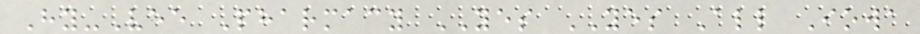Hy-Vee Pharmacy YES YES All Iowa
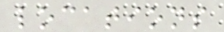locations
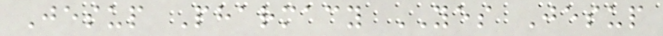Jesup Pharmacy YES Jesup
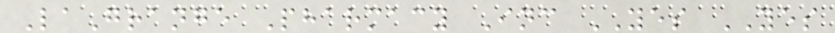LaGrange Pharmacy Inc YES YES
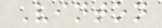Vinton
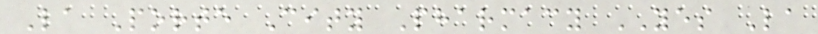La Porte City Pharmacy YES La
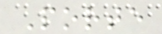Porte
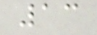13
